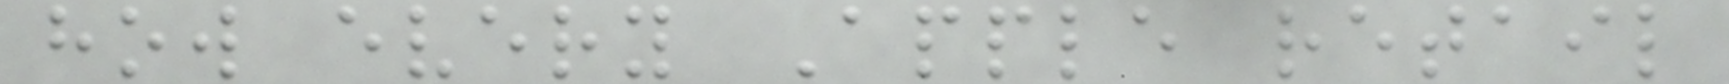how every Apple retail
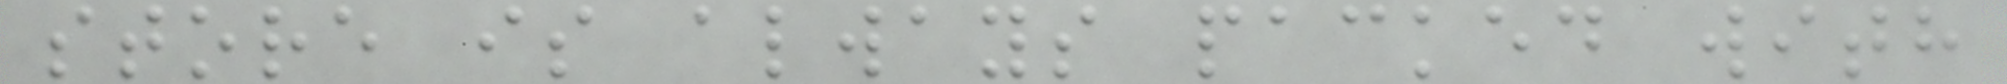store is always packed with
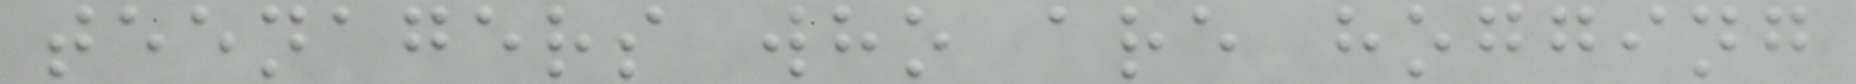teenagers who are hogging
